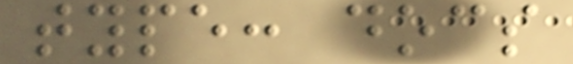type: docs
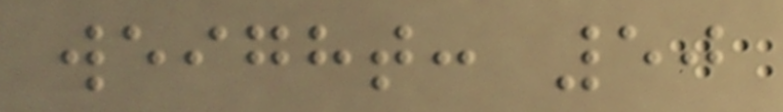weight: 50
